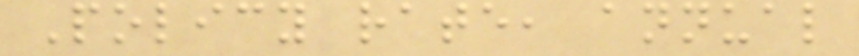Policy rate, annual
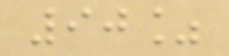90%
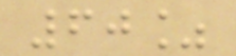60%
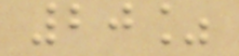20%
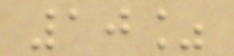10%
